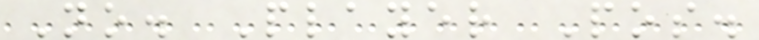No. Player Pos.
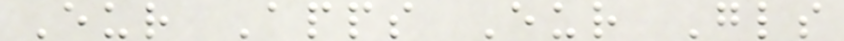Eur Apps Eur Gls
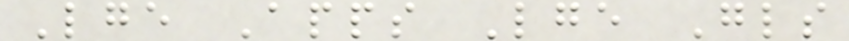Lge Apps Lge Gls
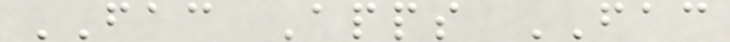FAC Apps FAC
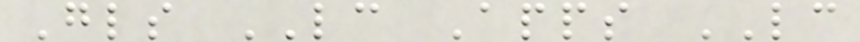Gls LC Apps LC
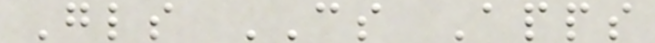Gls CS Apps
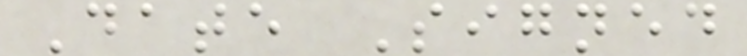Date Signed
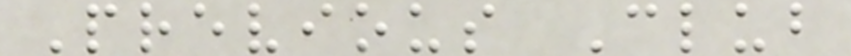Previous Club
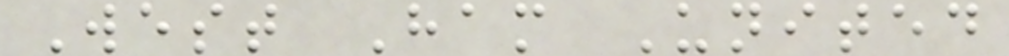West Ham United
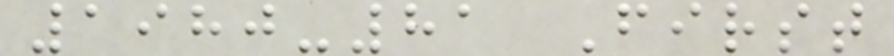1980-81 First
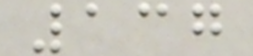137
